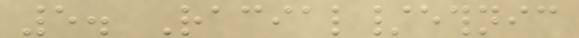5. Racial/ethnic
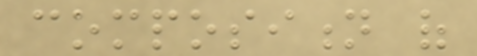composition of
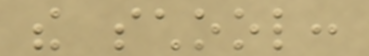the school:
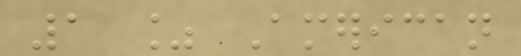1 % American
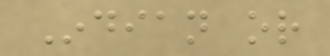Indian or
